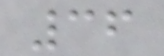36
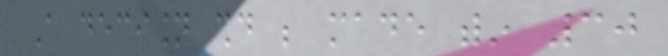A decision should be made within 30
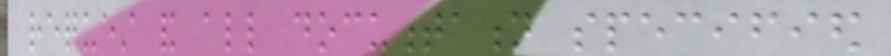request and all documentation specified
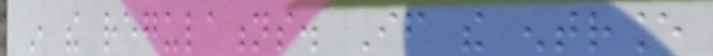in the regulations. If the entrance
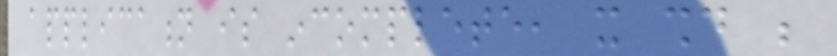application is incomplete, it should be
